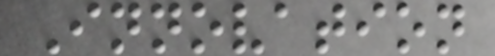Innovation
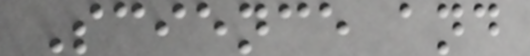Science and
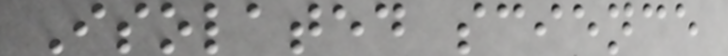Isolated science
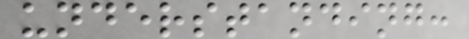understanding:
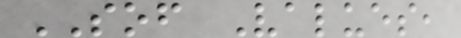SOF Values,
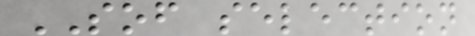SOF selection
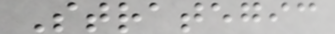Strategic
